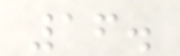16.
